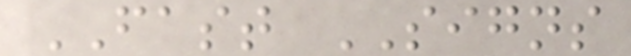FAST SIGNS
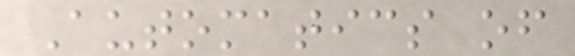Automatics of
